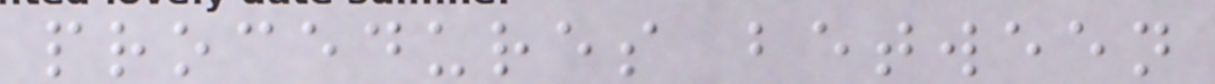procedures between
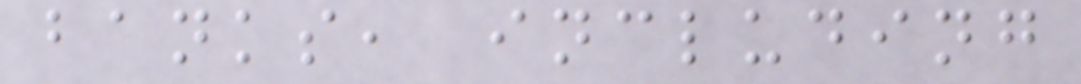banks, including
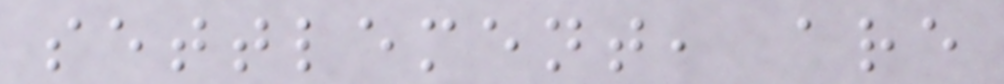settlement, are
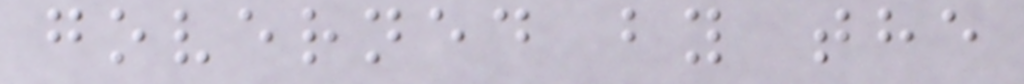governed by the
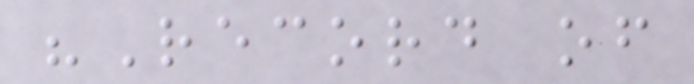"Record of
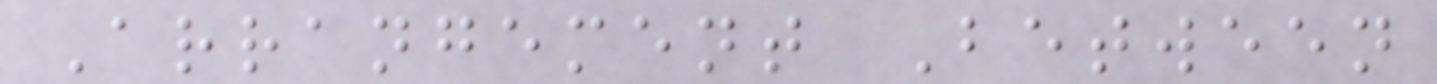Arrangement Between
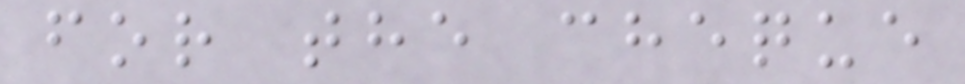for the cheque
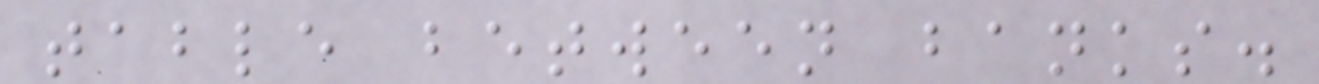table between banks.
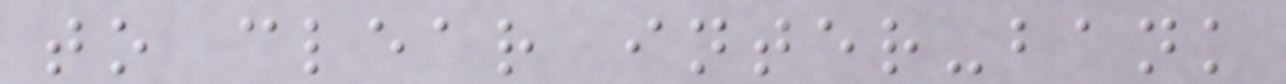to clear inter-bank
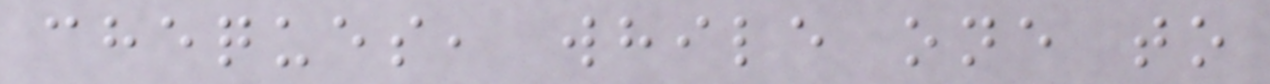cheques, while one to
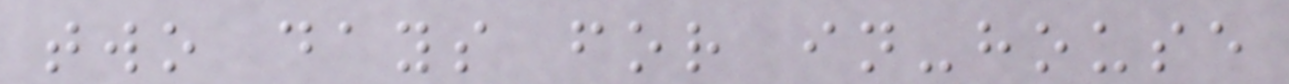two days for in-house
